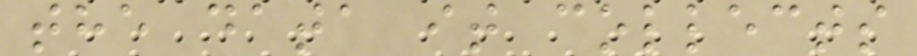the data it collects
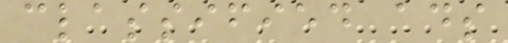classified ads
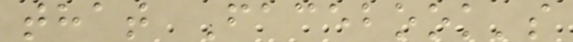that Facebook's
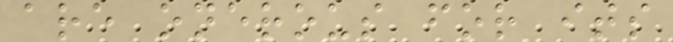are onerous for its
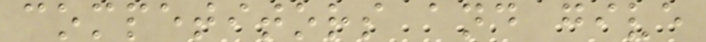competitors and give
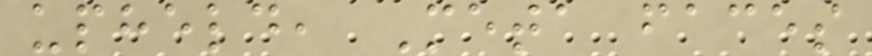upheld, Meta faces
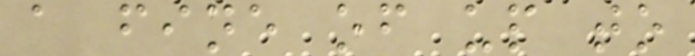a fine of up to
